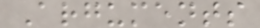Arguments
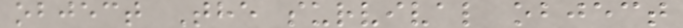object The survival object
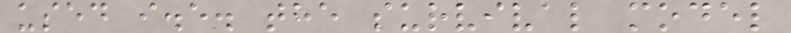used i.e. the survival model
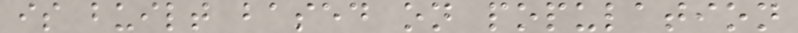is built based on population
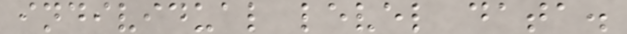individual level data.
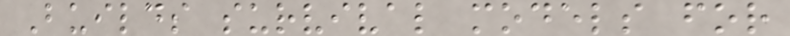Builds survival models for
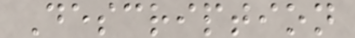Description
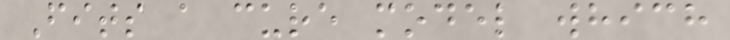Fits a cure model which
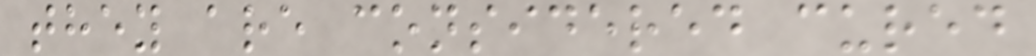they are considered cured
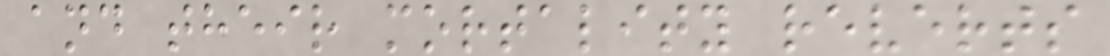and their mortality reverts
